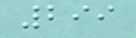299
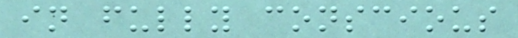in fully conscious
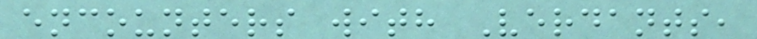encounters with Verdants,
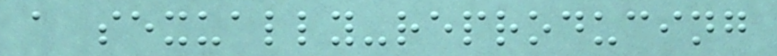a sexually-reproducing
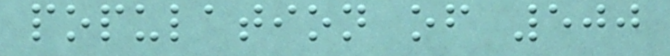population of 500
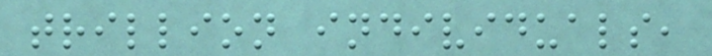trillion individuals,
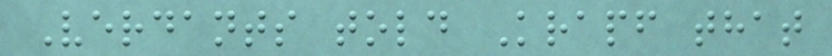Verdants told Krapf that
